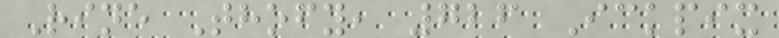Rine Thofy, 726 Ickpix
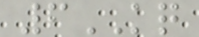6KQ
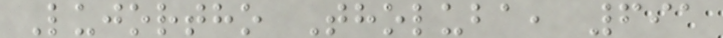Lujortho Tholuba, 691
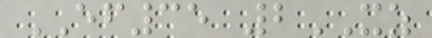EF35 2XZ
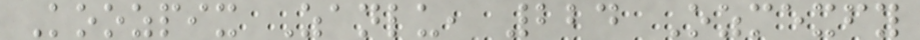Koozpix Zanlu, 224 Ozmexfy
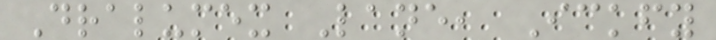Dralumex Lane, Ickfy
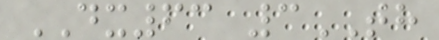DX63 3TH
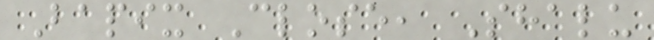Bapix Close, Shalu
